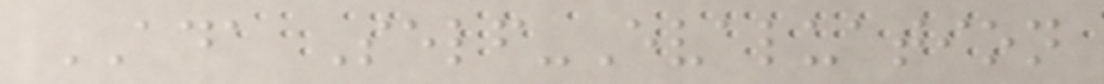ADA Self-Evaluation
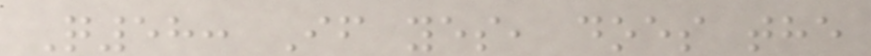Q58: If yes, does the
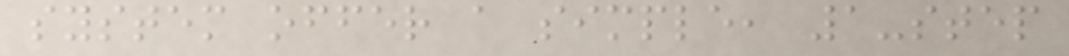system offer a simple, 1-step
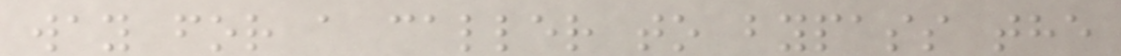way for a caller to bypass the
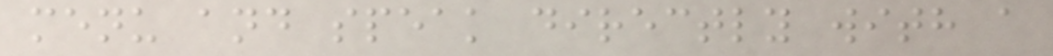menu and speak directly with a
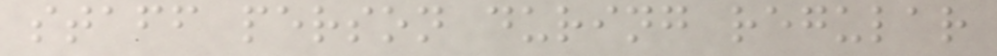staff person during regular
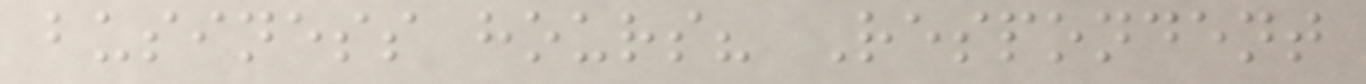business hours? Respondent
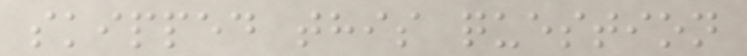skipped this question
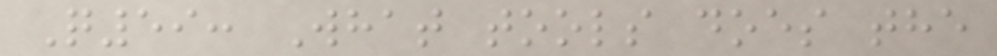Q59: What tools does the
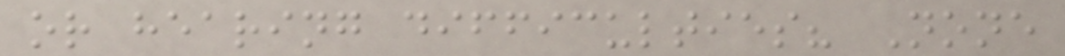or hearing difficulties? None
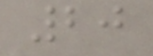20
